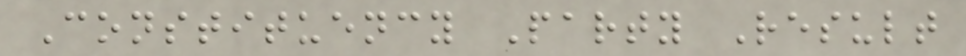Constituency Party Result
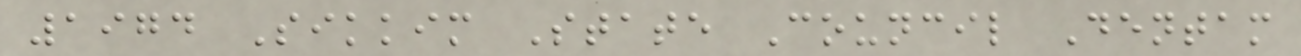1974 Sikkim State Council Dentam
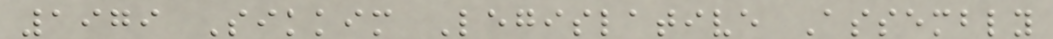1979 Sikkim Legislative Assembly
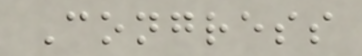Congress
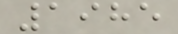1985
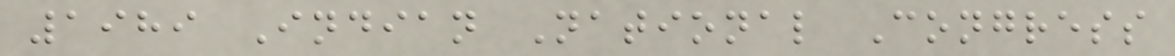1989 Indian National Congress
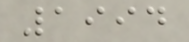1994
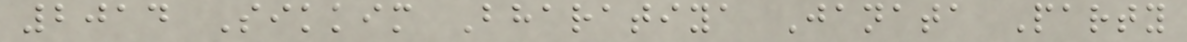2014 Sikkim Bharatiya Janata Party
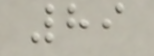89
